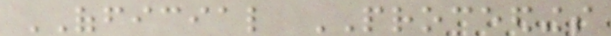OFFICIAL PROCEEDINGS
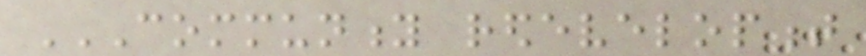COMMUNITY REDEVELOPMENT
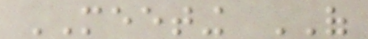MEETING OF
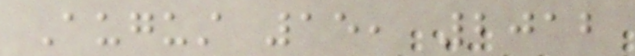August 15, 2012
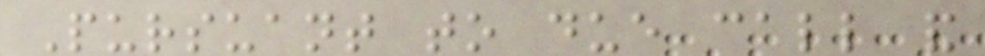Pursuant to due call and
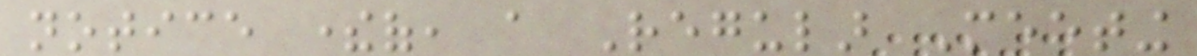notice thereof, a Regular Meeting
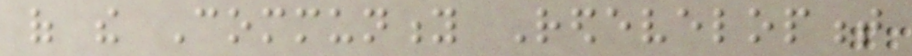of the Community Redevelopment
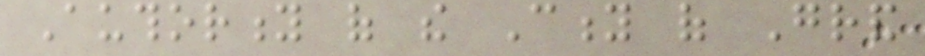Authority of the City of Grand
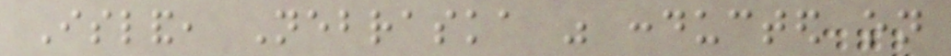Island, Nebraska was conducted on
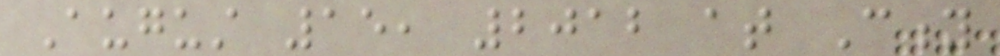August 15, 2012 at City
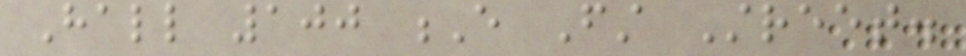Hall 100 E First Street.
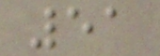51
